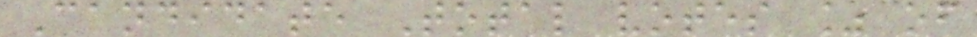Candidate Total votes % of
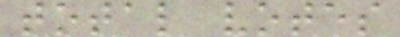total votes
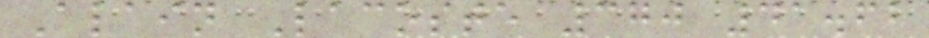Alain Lacoste 370 41.62
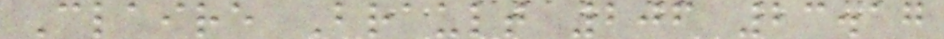Claire Brault 206 23.17
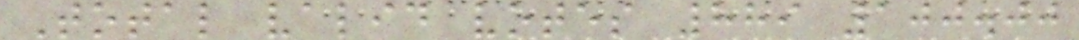Total valid votes 889 100.00
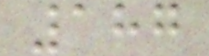187
